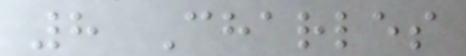8 Charles
